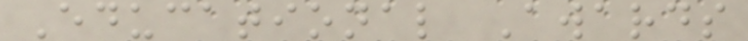Educational Awards
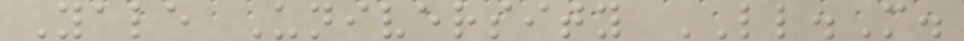Yale University LL.M.
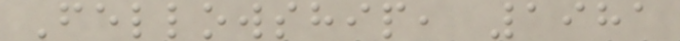Fellowship, 1981
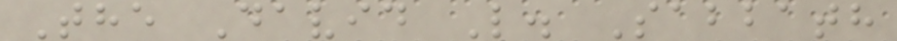The David L. Sabbath
